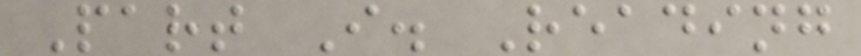Part I. Reading
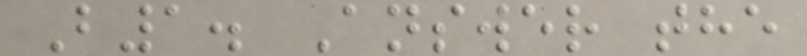B1. Answer the
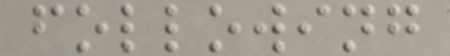following
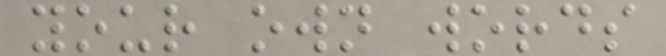your own words
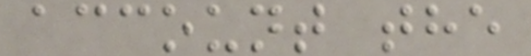account the
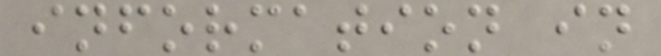information in
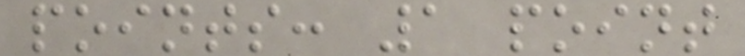points: 1 point
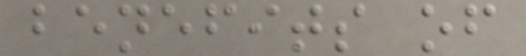benefits of
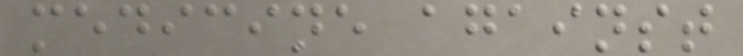medicine against
